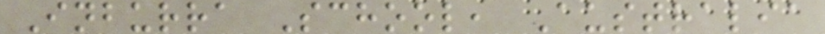Inburra School, Australia
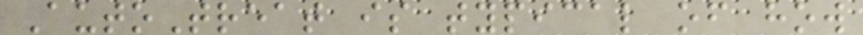AutoTreat is typical of how
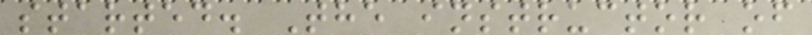started. The instructor of
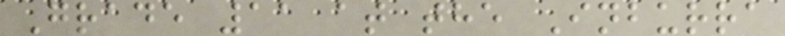Grade 11 at the Inburra
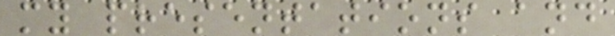my presentations and
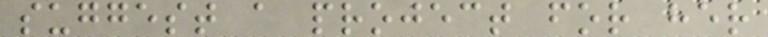suggest a project for her
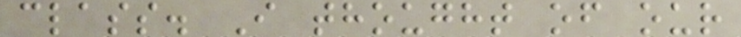class. I thought of our
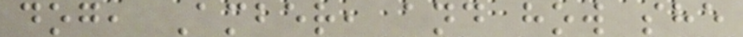dog, Amber, and how she
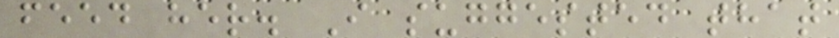feed her. I suggested that
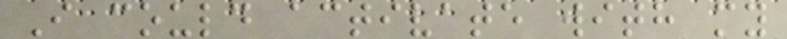I could activate with my
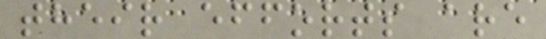their efforts are
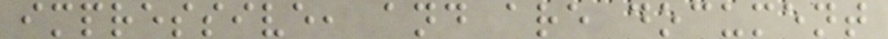impressive, and are document
